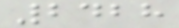2428
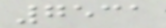7531
